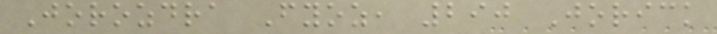Jorozdra Fyoz, 290 Jorick
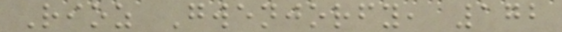Rioz Gwenjorfy, 172
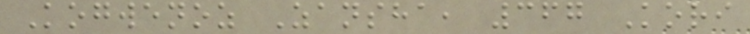Kogwenoz Zansha, 367 Kori
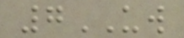7UW
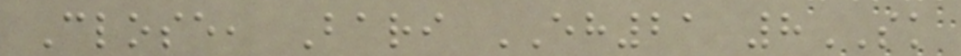Close, Bari EH21 8SK
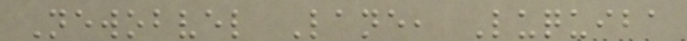Newobvel Lane, Luquiba
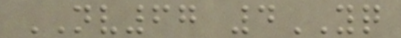NV67 4YQ
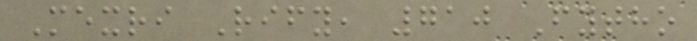Mexri Rify, 710 Fytho
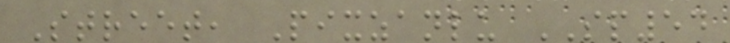Street, Pixzanlu SP54
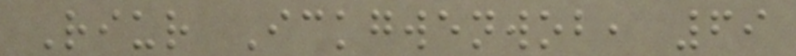Riur Ickgwenwob, 69
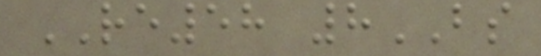RE58 8BS
